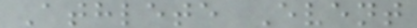Athlete Event
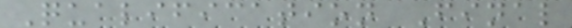Qualification Final
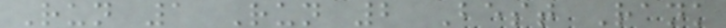Run 1 Run 2 Best Rank
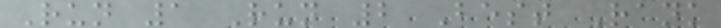Run 1 Run 2 Best Rank
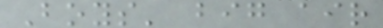Boys' big air
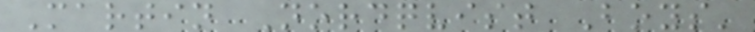Martin Nordqvist Boys'
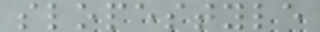slopestyle
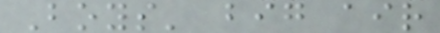Boys' big air
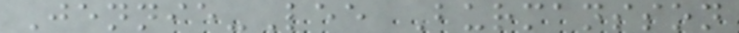Jennie-Lee Burmansson
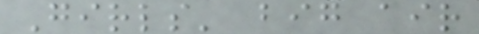Girls' big air
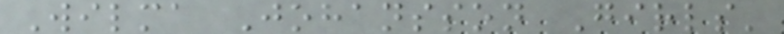Wilma Johansson Girls'
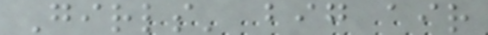Girls' big air
